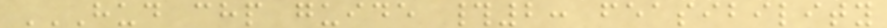HUD CHP GUIDE #2: FEASIBILITY
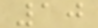10
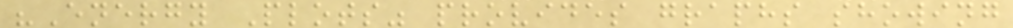"Energy Plots" provides graphs showing
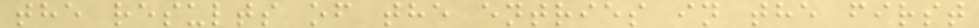the results of the entries in the first
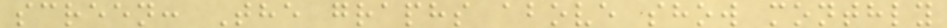screen: The graphs above show monthly
